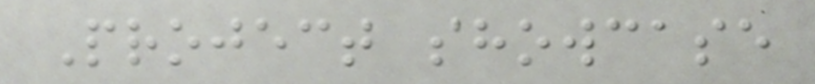Project showcase
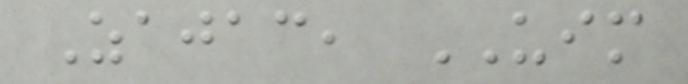Zajac, UIM
